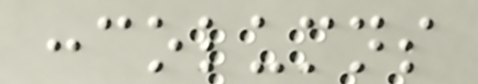:columns
